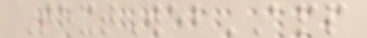TextWebAPP
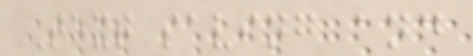Text saving and
